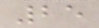25
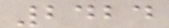2424
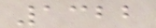1322
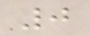0
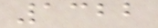1322
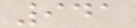941
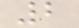2
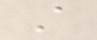A
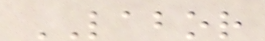LABOR
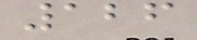126
